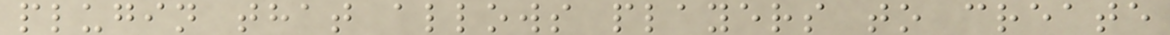plugin that allows players to create
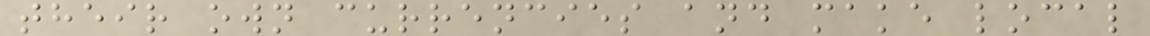their own currencies and make local
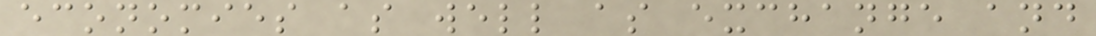economies as well as exchange and
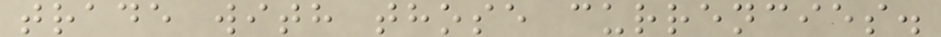trade with those currencies.
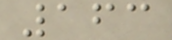163
